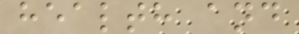health and
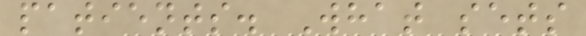patients. What sets
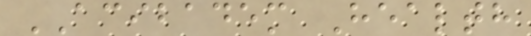ACIBADEM Health
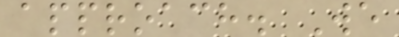approach. We
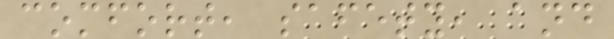comfort, safety, and
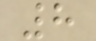8
